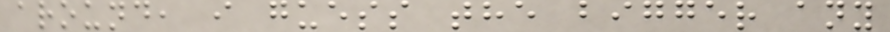around, i guess the bigger any
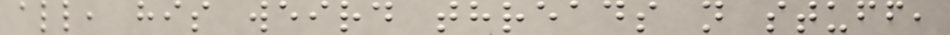all, his weird threads n stuff,
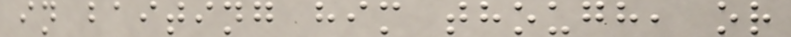in baiting him though, or
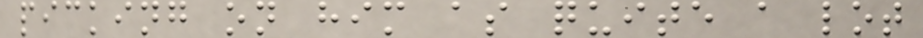picking on him as quite a lot
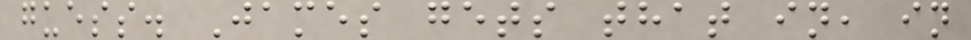guess. James gets that in, in
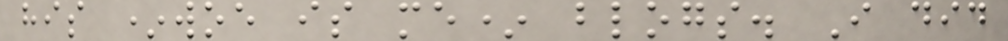his *woe is me* blogs. I did
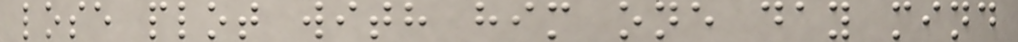lose plot with him one day mind
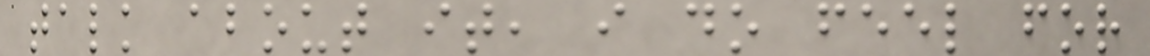talk about it, i do feel for
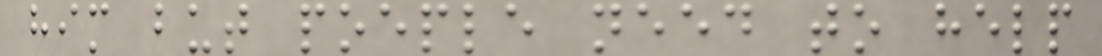him but poeple need to help
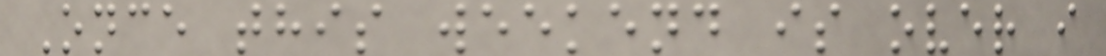Once this weekend is over i
